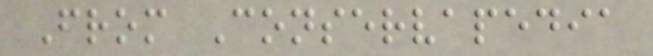From Conservapedia
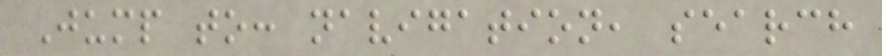Jump to: navigation, search
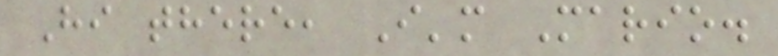Hi there, I'm Mario.
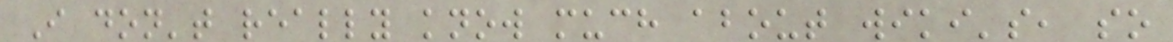I don't really know much about wiki's, so
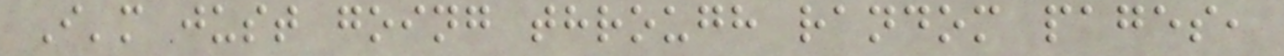I'm just going through random pages,
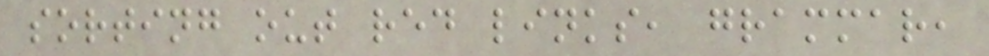sorting out red links, grammar,
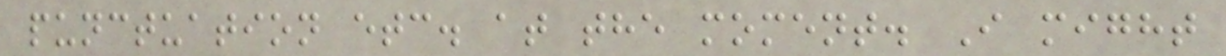punctuation etc. at the moment. I might
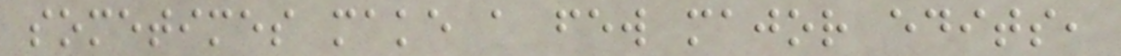sometimes make a few major edits,
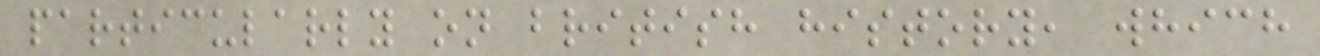particularly on british history, which
